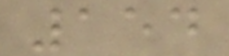154
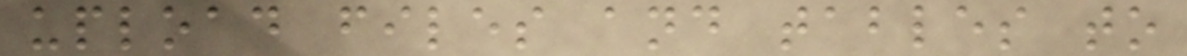upload files and tables to
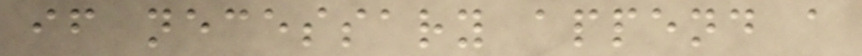if necessary append a
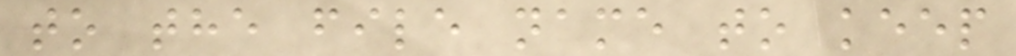to the file name to keep
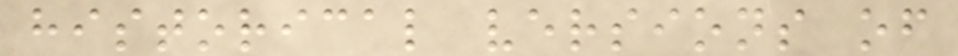historical versions of
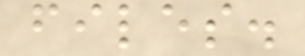files.
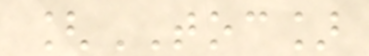[TOC]
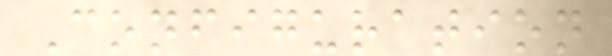Configuration
